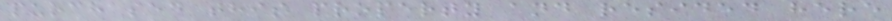purchased this property and resided here
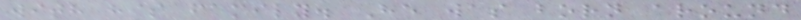with his family. He was born around
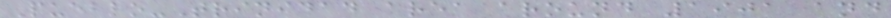Pueblo-Trinidad area around 1901 and
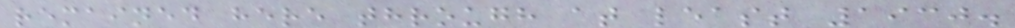remained here through at least 1930.
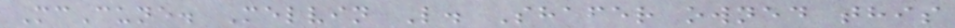McCune. Melvin L. Shafer owned this
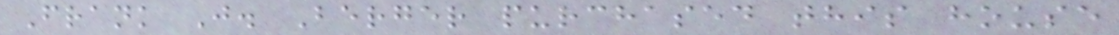Frank J. Berger purchased this house
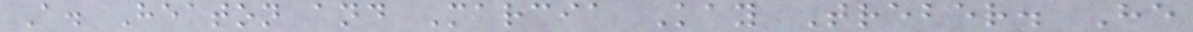A. Heaton and Marcia Kay Treber. He
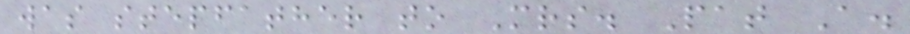was stepfather to Mrs. Pat A.
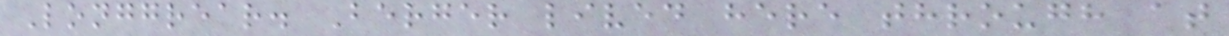Longgrear. Berger lived here through at
